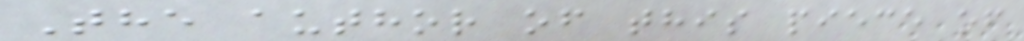The author of this piece of
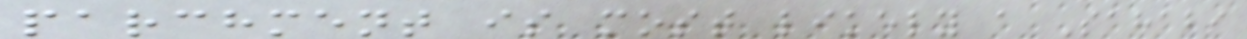parchment is most likely a Sahabi
